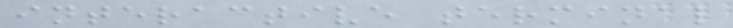interactive terminal
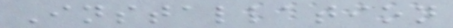Installation
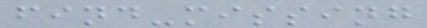find-missing
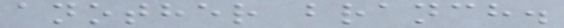another branch.
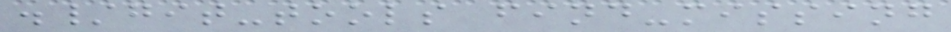./git-tools find-missing
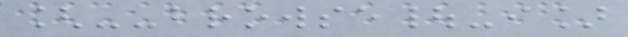[--browse|-i]
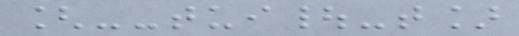[--tui|-t]
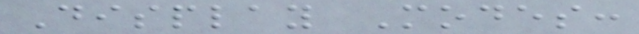Display Modes:
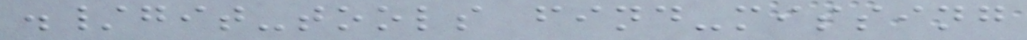./git-tools find-missing
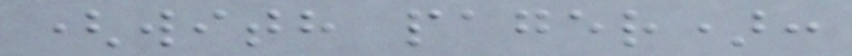(with pager):
